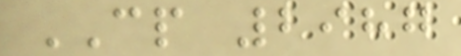CP 2987
